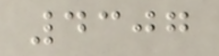4307
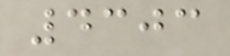4303
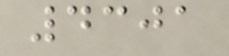4301
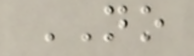NO
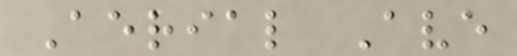Aerial Ave
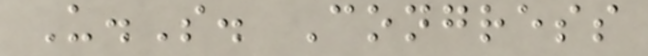U.S. Congress
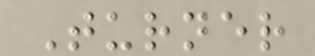Turner
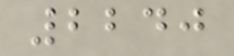2240
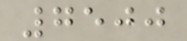7500
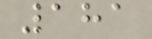181
